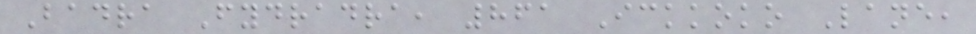Badra Fydradra, 861 Ickkoko Lane,
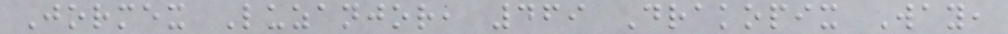Jormex Luzanjor, 469 Drakopix Way,
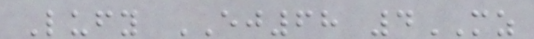Lufy EJ68 4MZ
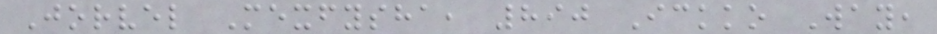Jorvel Mexfysha, 890 Ickko Way,
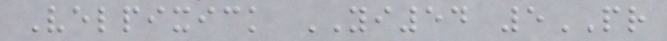Velpixick YI54 5PR
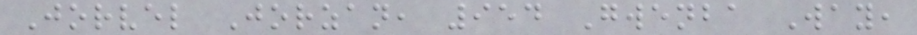Jorvel Jorzan, 954 Gwenba Way,
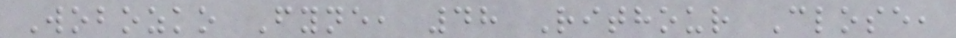Wobozko Fyne, 48 Rithour Close,
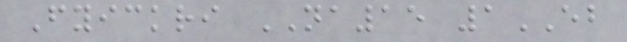Fyickri NA15 1EB
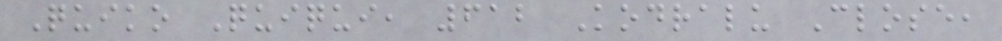Quiko Quiqui, 612 Kodralu Close,
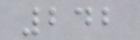242
